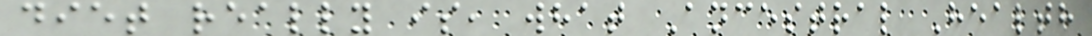diet really is, what Ancestral Health
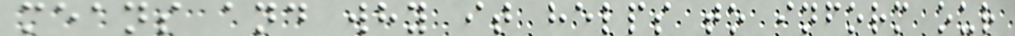means and why it helps to inform our
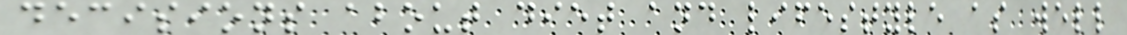decisions about diet and lifestyle as well
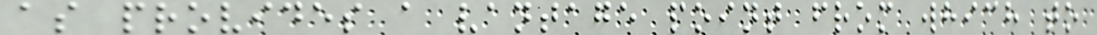as provides a vantage point from which to
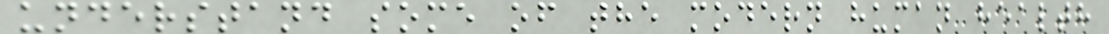understand some of the modern human health
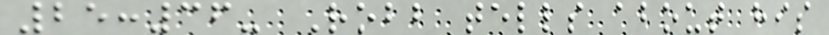25:36- Robb tells about his
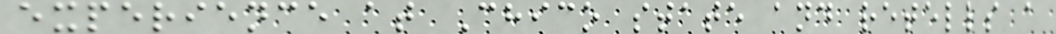experience at Chico state and retells a
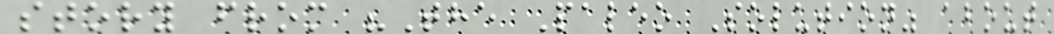story from "The Paleo Solution" about
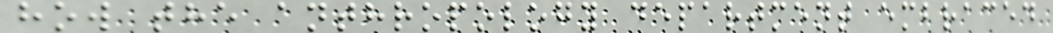how the anthropology department embraced
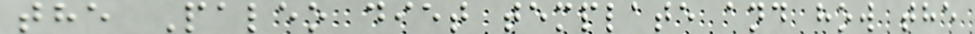the Paleo diet template and how the
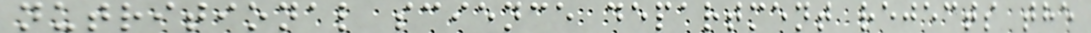nutritional science department rejects the
